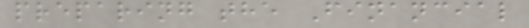preparing the Financial
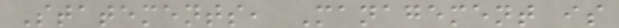Statements, Management is
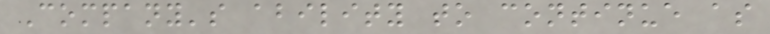Company's ability to continue as
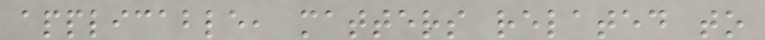applicable, matters related to
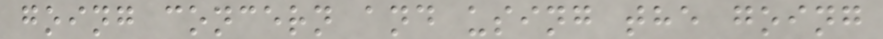going concern and using the going
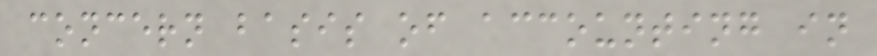concern basis of accounting in
